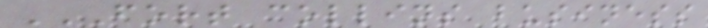FORT COLLINS BUSINESS
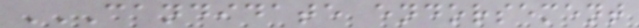CANDIDATE ENDORSEMENT
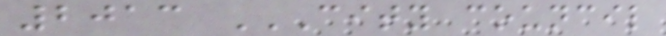2013 CITY COUNCIL
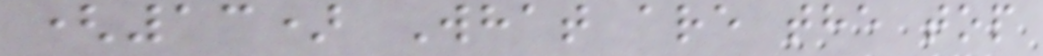(13) What are the top
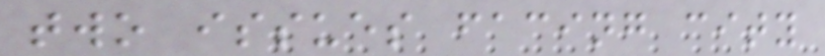two issues facing city
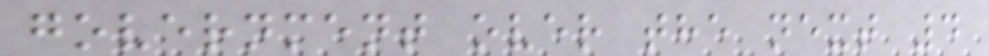government over the next 4
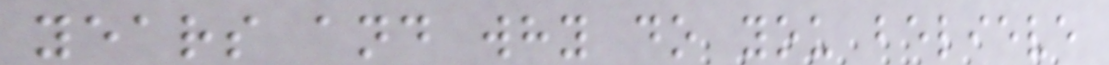years and why do you believe
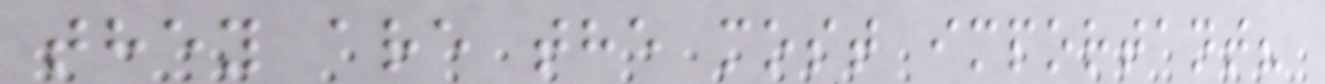they are the most important?
